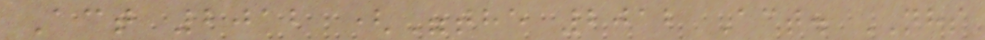Act 2012 ("the 2012 Act. NHS
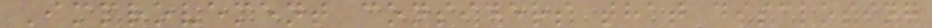Improvement considers that disclosing
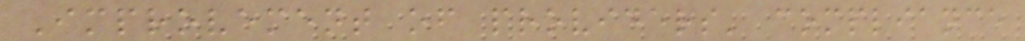Improvement of providers' compliance
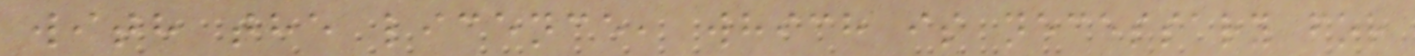with the licence, which is necessary for
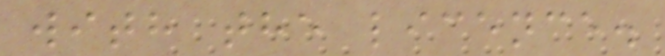with the licence.
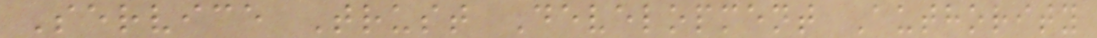Service Trust Development Authority
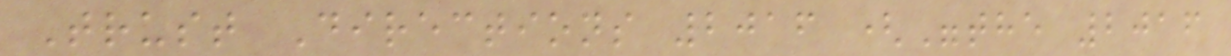Trust Directions 2016 ("the 2016
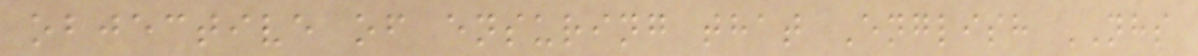objective of ensuring that English NHS
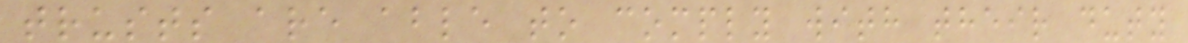trusts are able to comply with their duty
